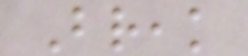Break
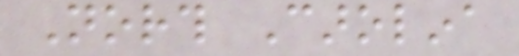North Carolina
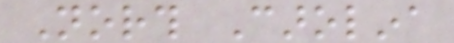North Carolina
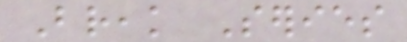Break Series
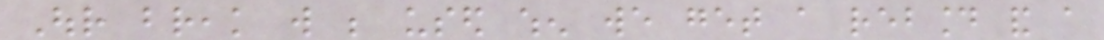Our break will be used when we get a rebound and a
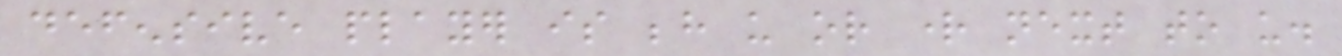defensive player is behind us or right next to us.
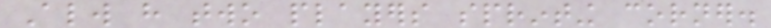Always have two players sprinting corner.
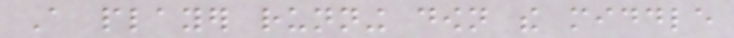A player running down the middle
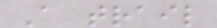A trail
